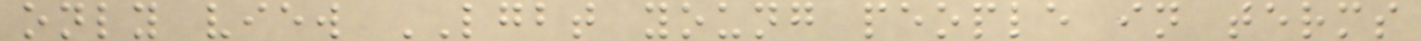only view LGBT young people in terms
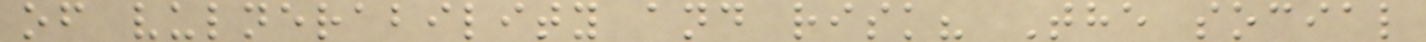of vulnerability and risk? The social
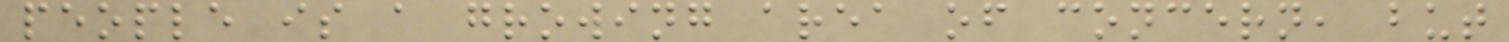people is a growing area of concern, but
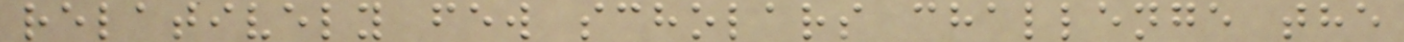relatively few scholars challenge the
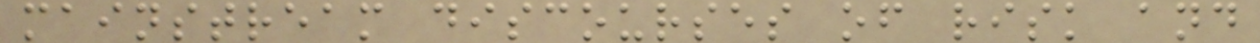mainstream discourses of risk and
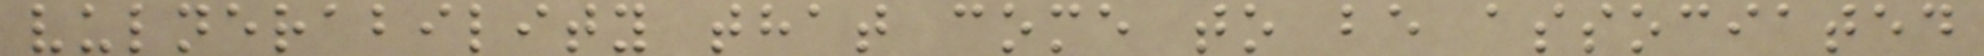vulnerability that come to be associated
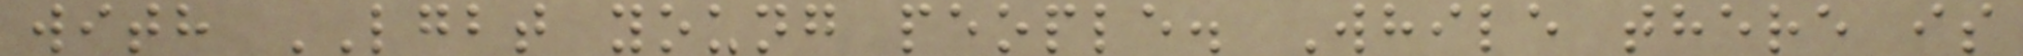with LGBT young people. While there is
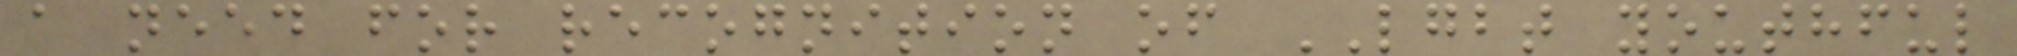a need for recognition of LGBT youthful
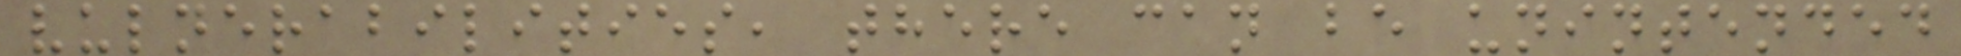vulnerabilities, there can be unintended
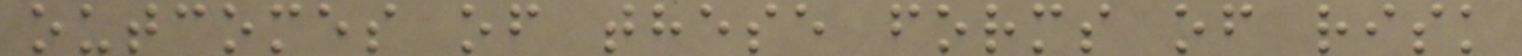outcomes of these forms of risk
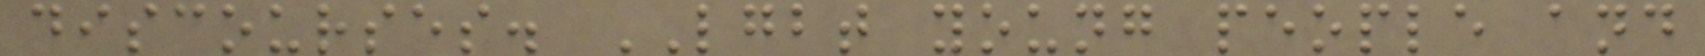discourses. LGBT young people and
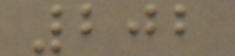202
